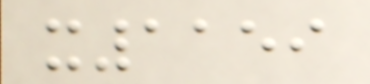x1159
